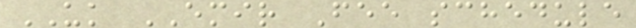UK EMIR Fee schedule
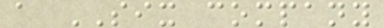a SIX company
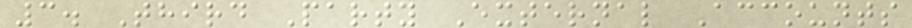3. Third Party External Accounts
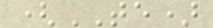(TE)
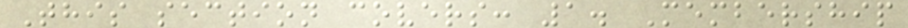This section covers: 1. Membership
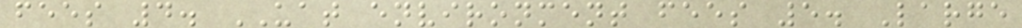fees 4. UAT environment fees 5. Large
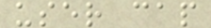user cap
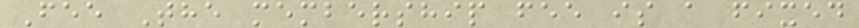Fee The membership fee is a fixed
